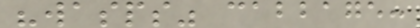"wasps" cabbage:
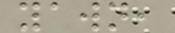yawn,
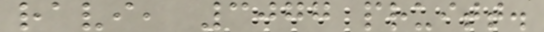ravi, 3077 pruitt.
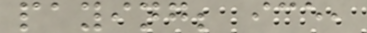paying; ice,
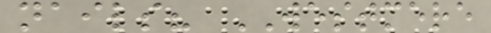nails? WESTMERE
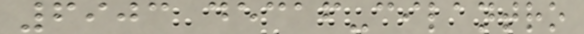6903 decaf-cilantro
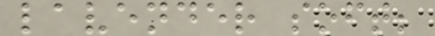lavender soft;
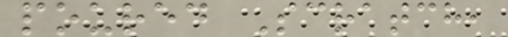poured Scratch,
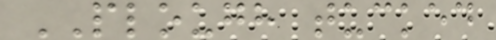PLOUGH tucked
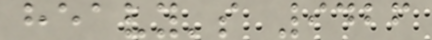heavy's 9426
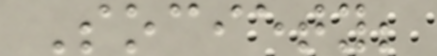Society;
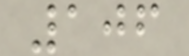106
